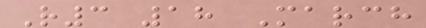R3 18 March
